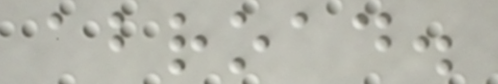abroad.
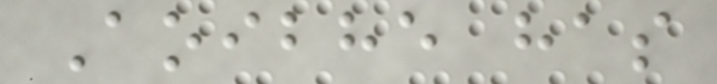Aoibhe has
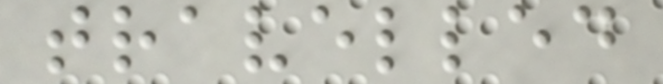travelled
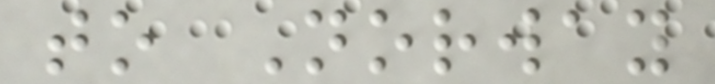to Norway
